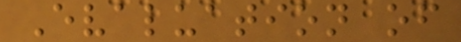Evaluation of
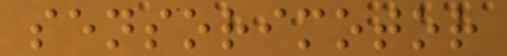sensorimotor
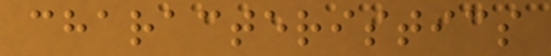characteristics
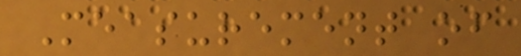Measurement of
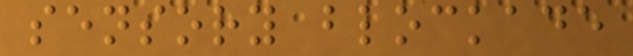sensory blockade
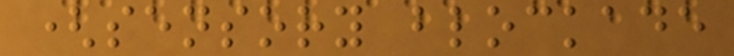(sensory blockade
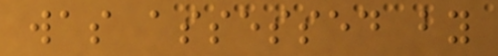was assessed by
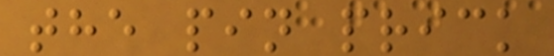the pin prick
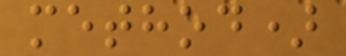method)
